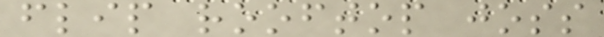flip rooftop joss
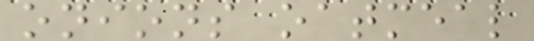onions oatmeal
